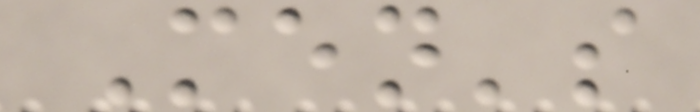Men's
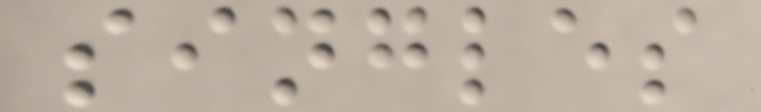singles
